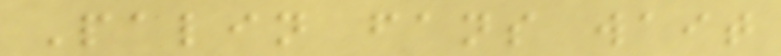Palin fans wait
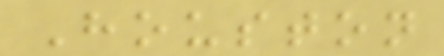Houston
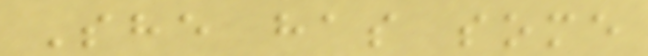She has some
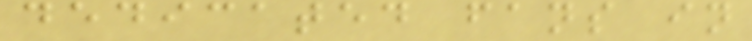dedicated fans in
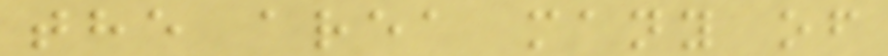the area many of
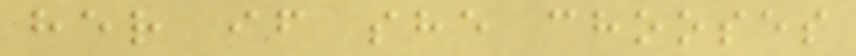her if she chooses
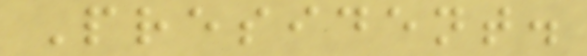President.
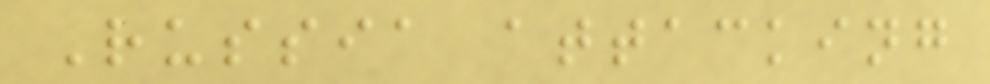Russia attacking
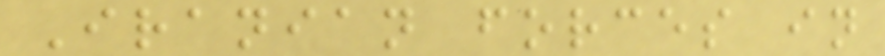Iranian forces in
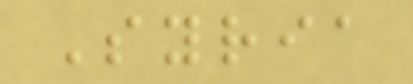Syria
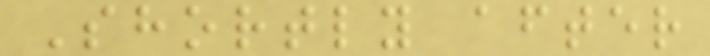Shortly after
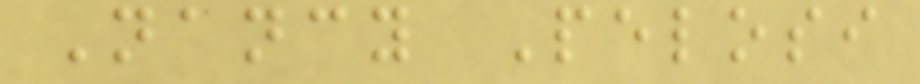Nancy Pelosi
